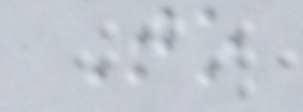To
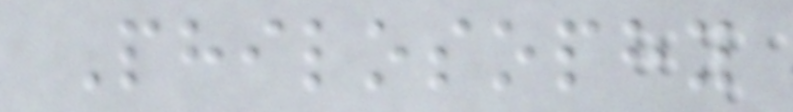Philosophy
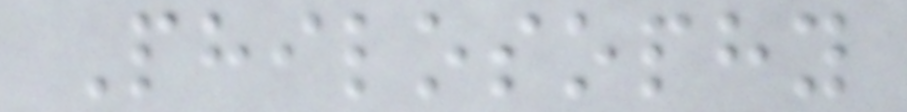Philosophy
